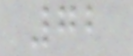72
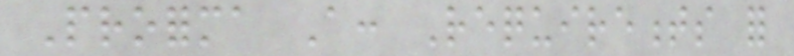Proforma A: Requirements for
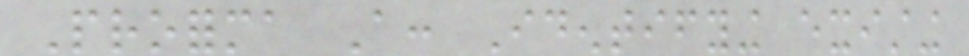Proforma A: Identifying existing
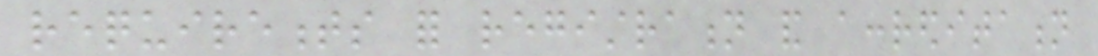requirements for registration and accreditation
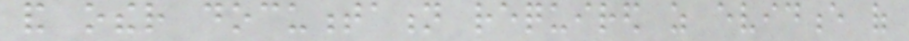and other documentation required as evidence of
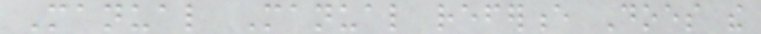Manual Manual reference Does the
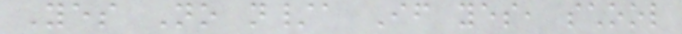Yes No n/a If yes, school
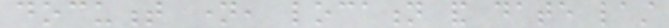document name, location and date last
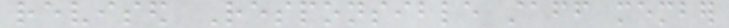revised Responsible staff member
